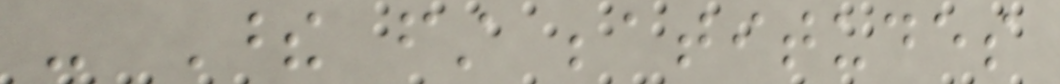- These first beatitudes
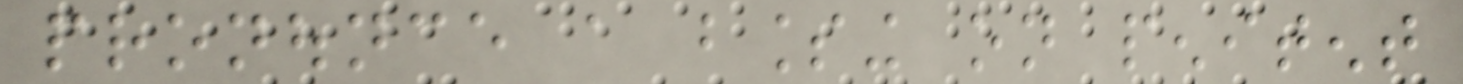pronounce a blessing on penitent
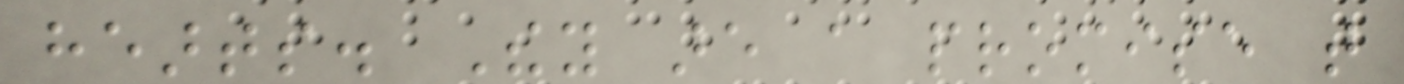hearts. They are a promise that
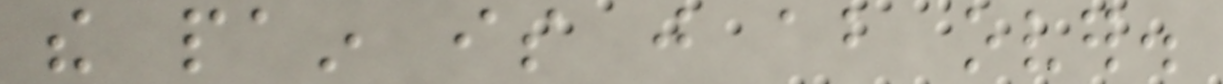the pain is just about over.
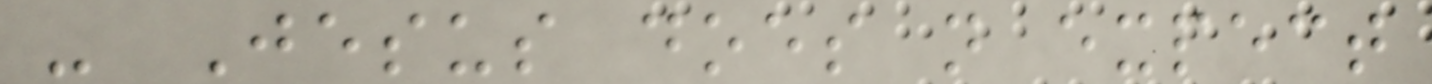- Jesus does not expect
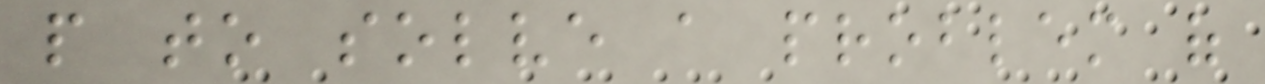people to solve a problem of
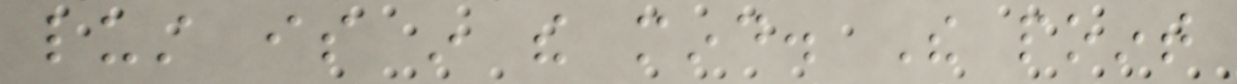lust is in the mind. The point
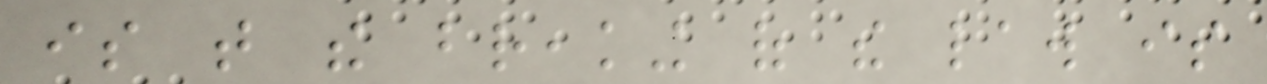is that the breaking of the law is
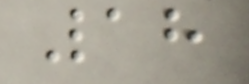18
